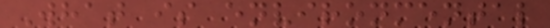What is environmental
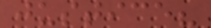justice?
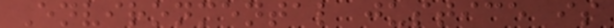Environmental justice is
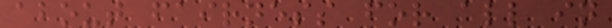about fairness for all in
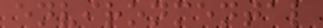environmental
